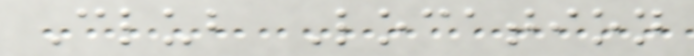Club Location
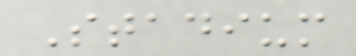Stadium
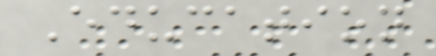Education
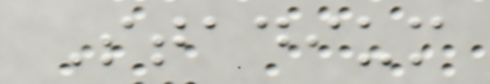Stadium
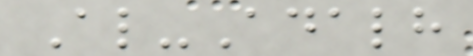Al-Adalh
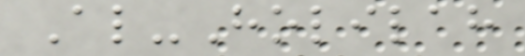Al-Holilah
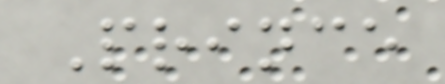Prince
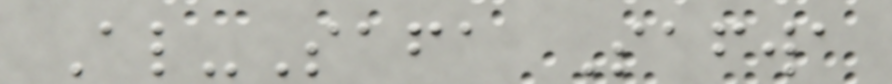Al-Safa Safwa
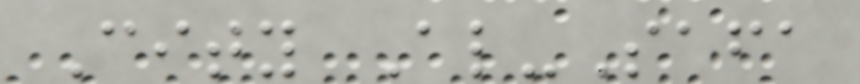City Al-Safa
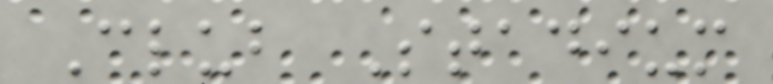Club Stadium
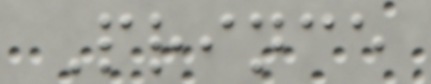Prince
